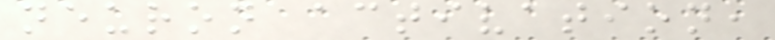neuron activation,
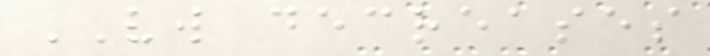VW decreases
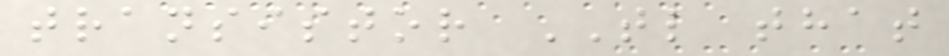transistor TL that
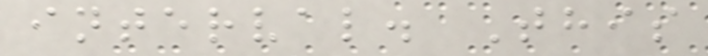interval. This
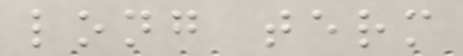long term
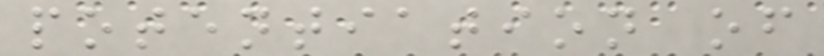potentiation of
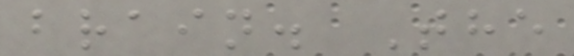brain. The
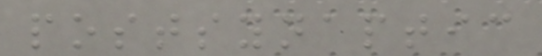postsynaptic
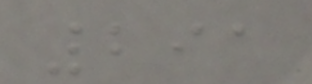291
